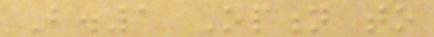B.1 Option to
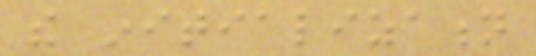the initialization
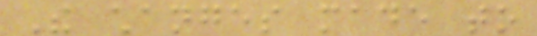The changes made to
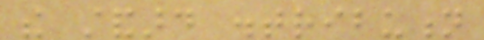the standard distribution
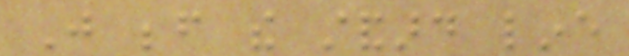Just before the standard line
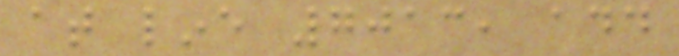at line 7013, add
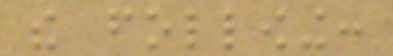the following:
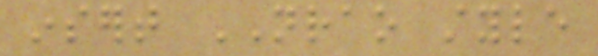insert NRAO style
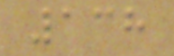138
